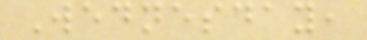Wednesday,
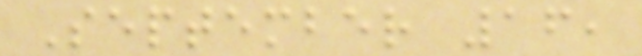September 16,
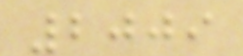2009
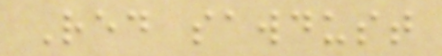Red sawdust
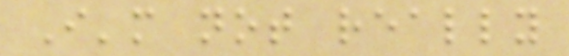I'm not really
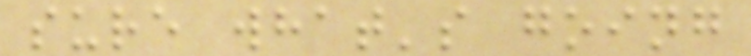sure what's going
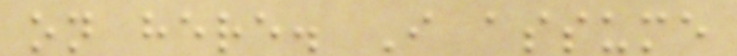on here. I assume
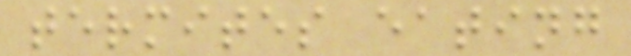termites eating
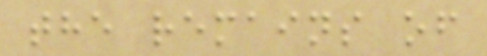the remains of
